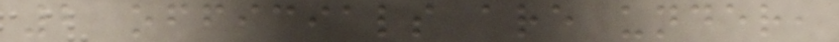2 officials are under,
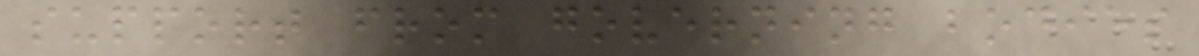support from governing bodies
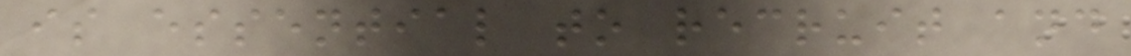is essential to recruit and
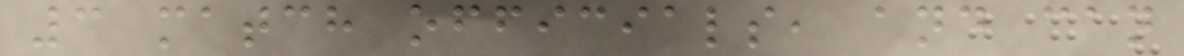3 match officials, and can
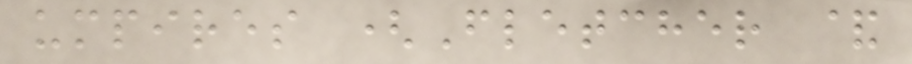umpires (Fletcher &
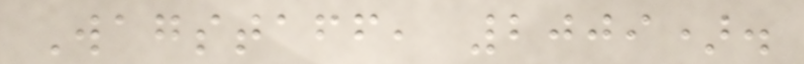Wagstaff, 2009).
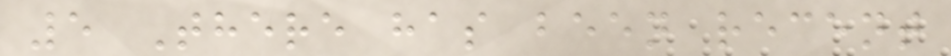5 There has been recent
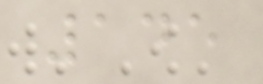145
